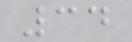34
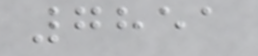7851
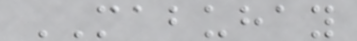MABUHAY
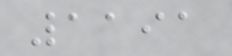1191
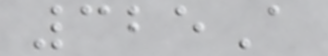325A
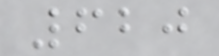620
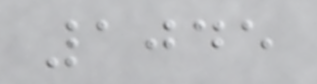1045
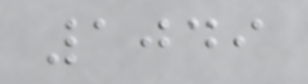1049
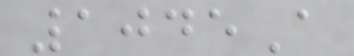1045A
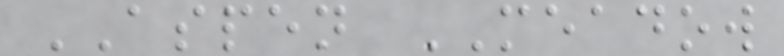ASPEN MEADOW
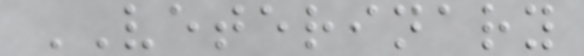VETERINARY
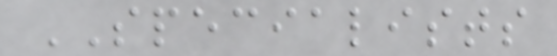SPECIALISTS
